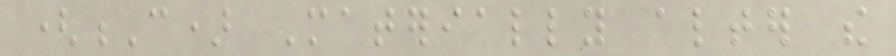(C) Materially alter the
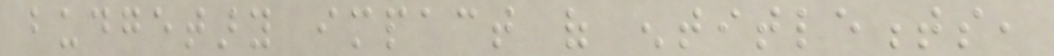budgetary impact of entitlements,
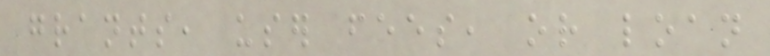grants, user fees, or loan
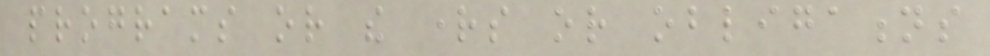programs or the rights or obligations
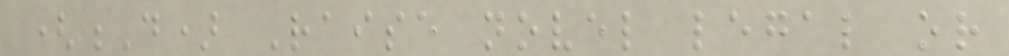(D) Raise novel legal or
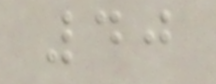40
